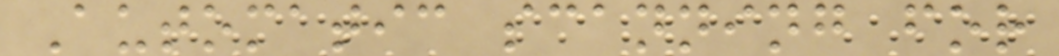Automatic scanning for
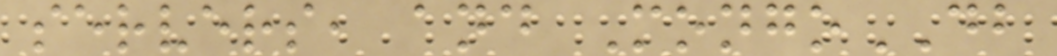servers, and MongoDB
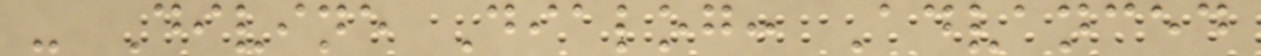- Divine Dialog: Advanced
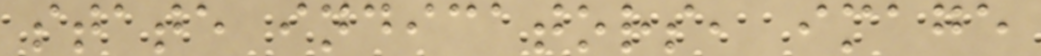state indicators, image
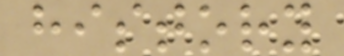history
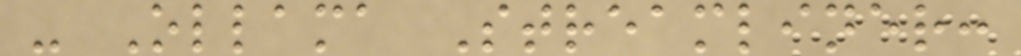- Ollama Streamliner:
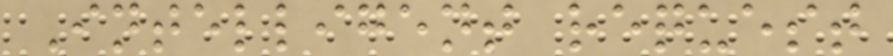Intelligent request
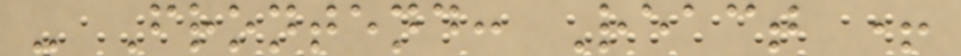- Frontend: React +
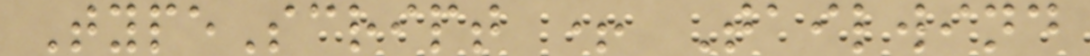TypeScript + Tailwind
